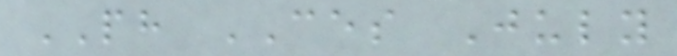PH CES July
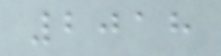2018
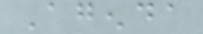Agenda
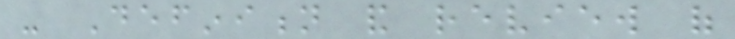- Definition and review of
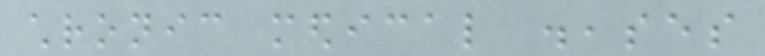chronic medical diseases
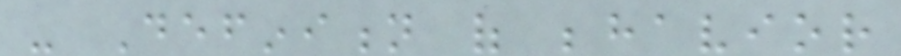- Definition of behavior
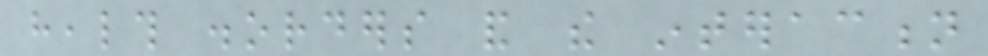health disorders and the interaction
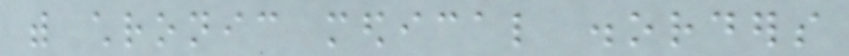with chronic medical disorders
